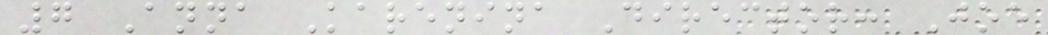7 Anna Karenina Director: Joe
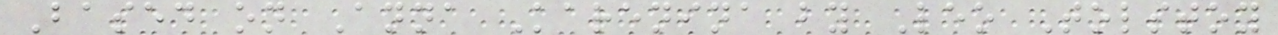Based on Anna Karenina by Leo Tolstoy
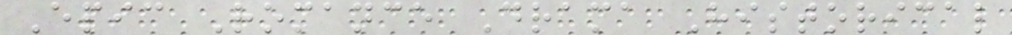Epic Romance Drama Historical
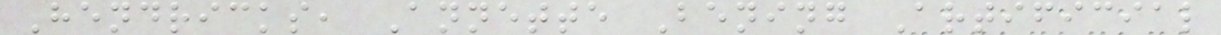Hendricks, Annette Bening Artificial
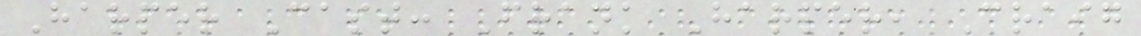Harper Cast: Frank Harper, Craig
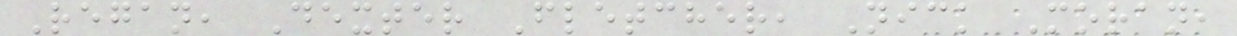Regan, Dexter Fletcher, Nick Moran,
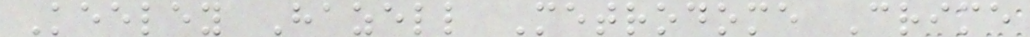Keeley Hazell Metrodome Crime
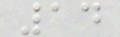14
